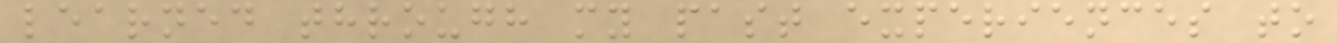learned through my past experiences to
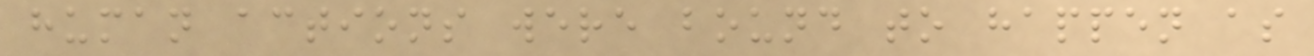human actions were bound to happen as
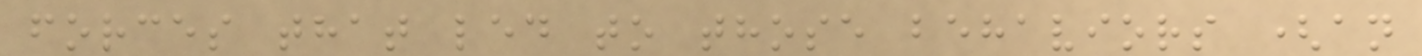forces that led to those behaviors (an
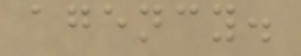agency.
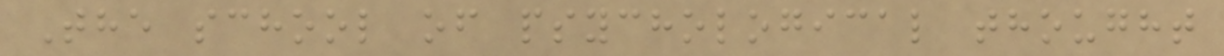The school of psychological thought
